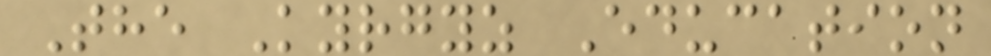The Kyrgyz Education
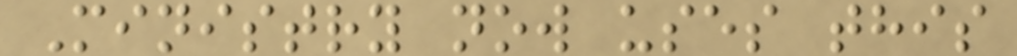Ministry now uses this
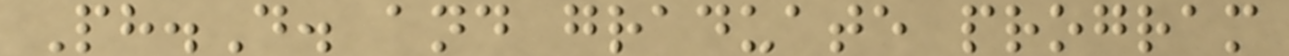Ph.D. and graduate program
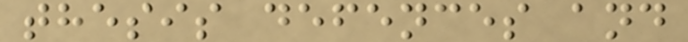thesis defences and
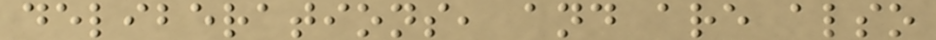deliberations, and are also
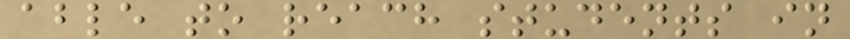able to reach students in
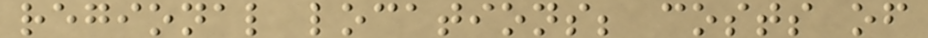regional locations; costs of
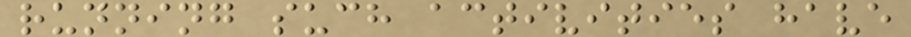running such activities have
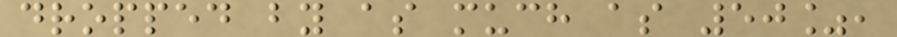dropped by as much as 50%,
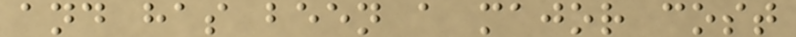and has been a major cost
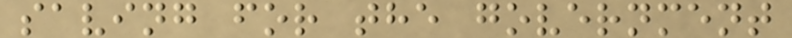saving for the government
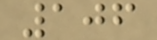106
